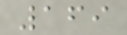169
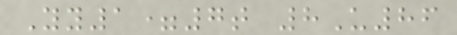Yy1=7t 8U86
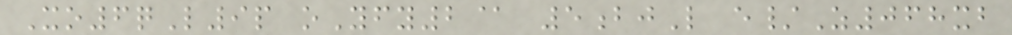Xo6qL9p oYfy2@ 5bjL e/Z068xb
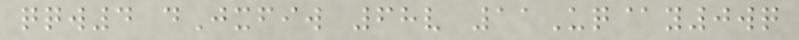qqw4 dJxfiw 68v 11Uq@y0wq
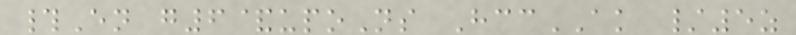#En g6&upoNs HccAK /5z
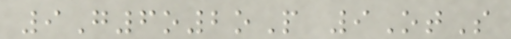9G6o2oP 9OtS
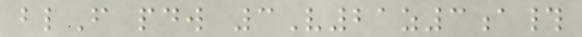blF pdw 3V21z3a#
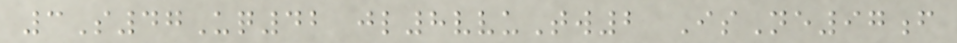3S47Uq42 jl8vvuTw2 IsNe97f
